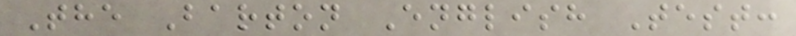The Barton English Test:
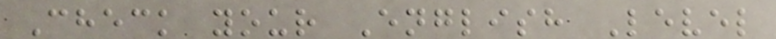Check your English Level
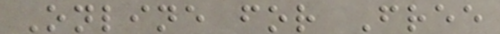Online for Free
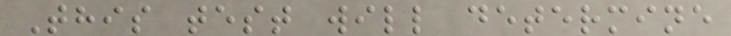This test will determine
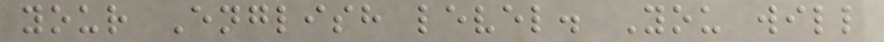your English level. You will
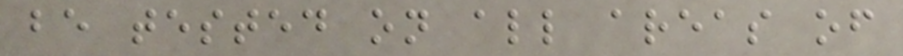be tested on all areas of
